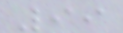99
